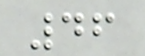46
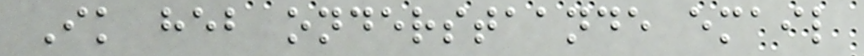Ik heb onderstaande email
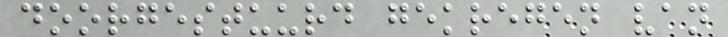doorgestuurd gekregen van
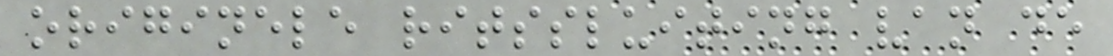originele ritssluiting van de
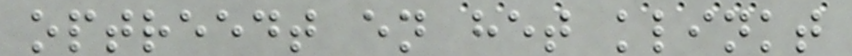optreedt en het klinkt
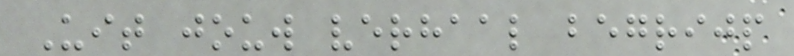Uit jouw verhaal begrijp
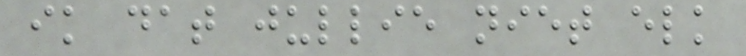ik dat jullie niet elk
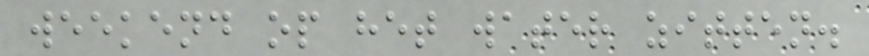weekend op het water zitten.
